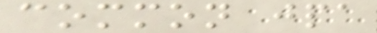common jpa
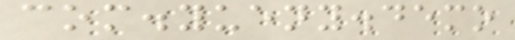com.yueny.demo
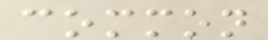common
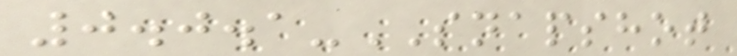0.0.1-SNAPSHOT
